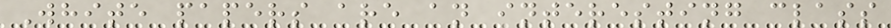White papers are an interesting class
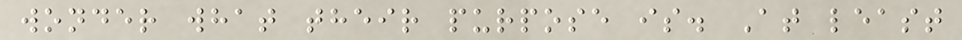wonder what their purpose is. At least
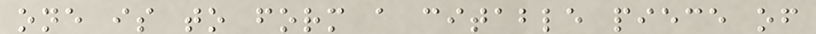one is to form a citable piece of
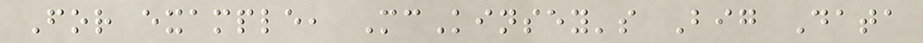For example, McKinsey's Big Data
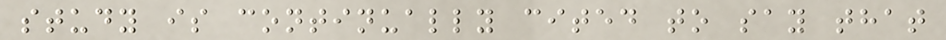study is continually cited to say that
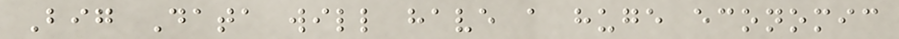Big Data will have a huge economic
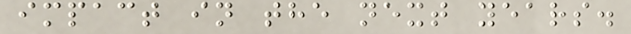impact in the next years.
